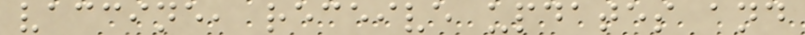vaccine, receive updates and
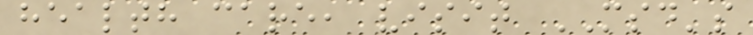health care, visit MSD's
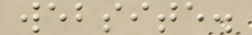website.
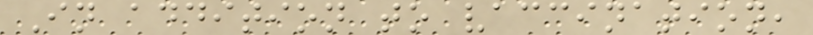In addition to vaccination,
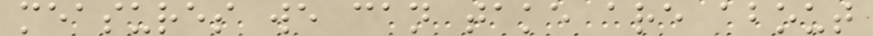measures we can take are about
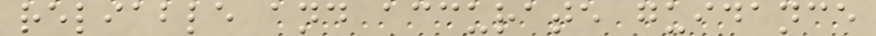reliable and accurate guidance
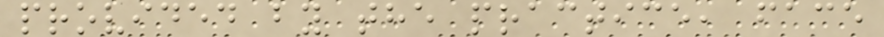provided by the practice, face
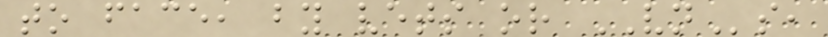to face, by vets or VNs,
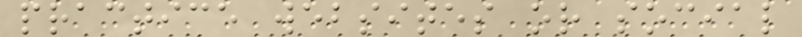practice websites or social
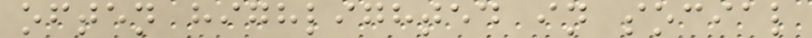often highlighted in social
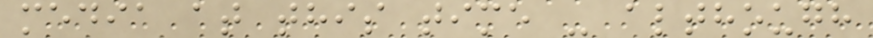media at this time - although
